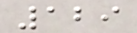129
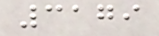3179
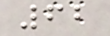62
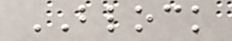BLOCK
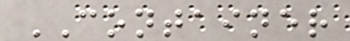CONTAINER
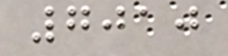7010
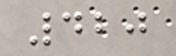420
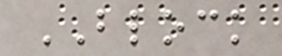BLOCK
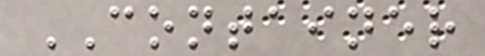CONTAINER
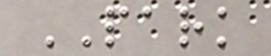PARK
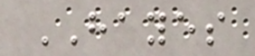HAYES
